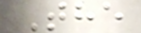The
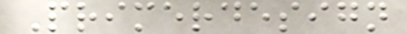Primerdesign
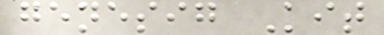genesig Kit
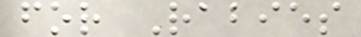for Rabies
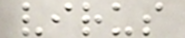virus
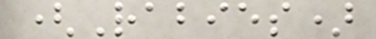(Rabies)
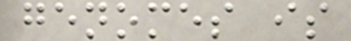genomes is
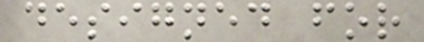designed for
